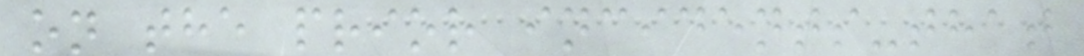on the prior incidents-that
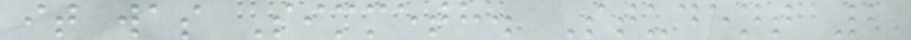it was Simmeth. Student 2
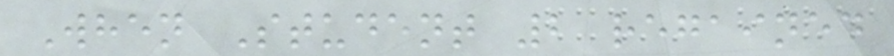When Student 2 regained
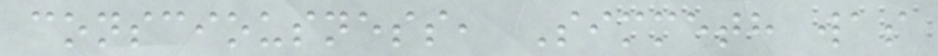consciousness, Simmeth was
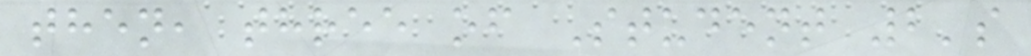then, three of Student 2's
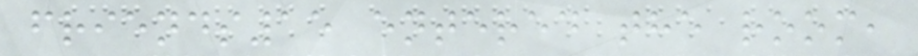friends15 entered the room,
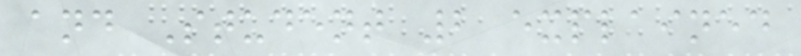and Student 2 explained
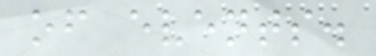of events.
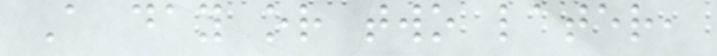A day or two later,
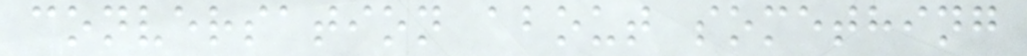conversation about something
